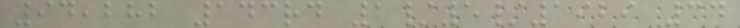94,282 143rd 1/5/1929 34
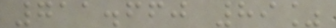711.660 89%
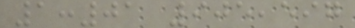1:01 905,597
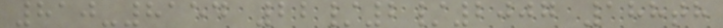810-8154 22/2/2007 188th
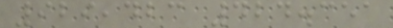929,423 424.351
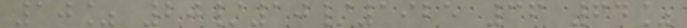10% 20/10/1925 36 64%
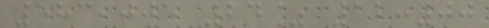583,005 24% 12:00
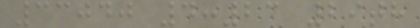33040 4:23 29th
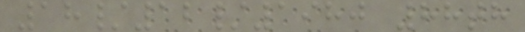18/12/1980 88th
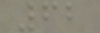62
